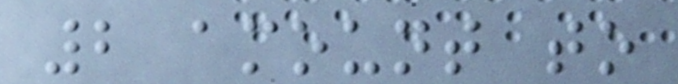2 amount to
